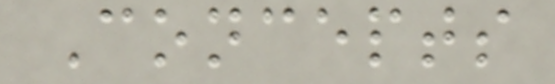Concepts
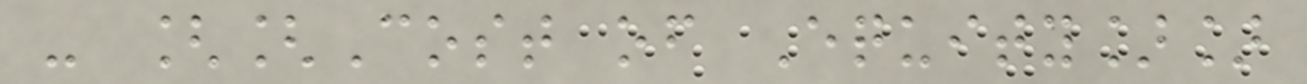- [[Cost of Equity]]
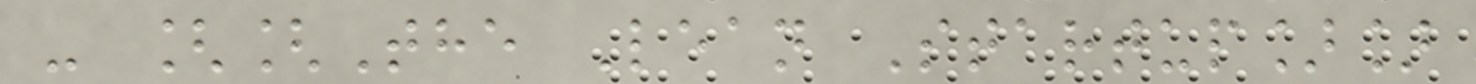- [[The Lean Startup]]
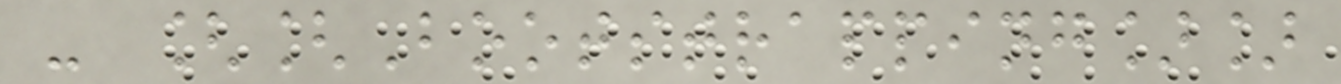- [[Bootstrapping]]
